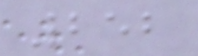252
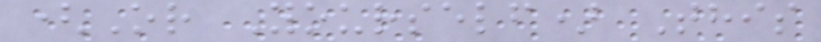(Or Yourself) This
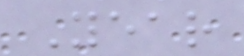Year
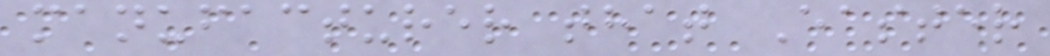manufacturer that Easter
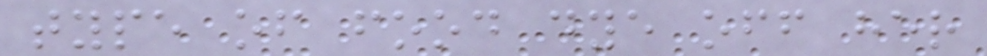type of food dye off her
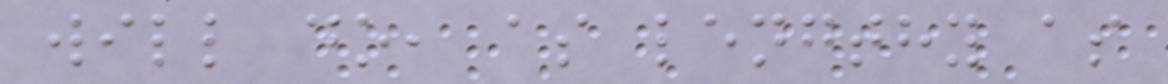will do, as lengthy as
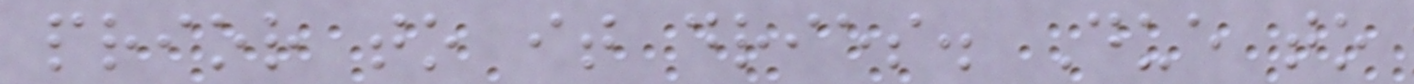prior to it dries. Due to
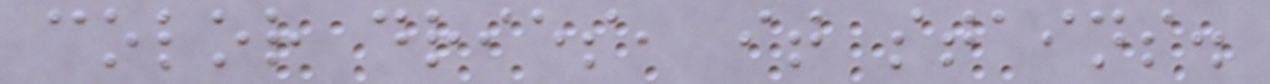color dries, it stains.
